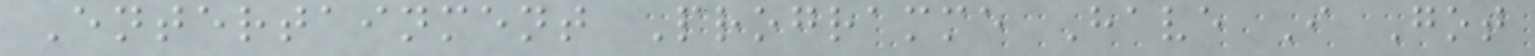Entertainment Programme Have I Got
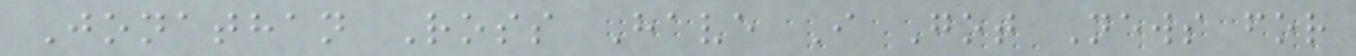Jonathan Ross Have I Got News for
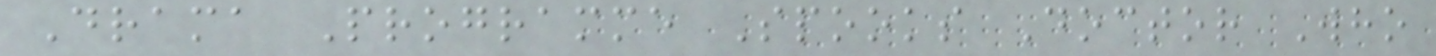Drama Programme Spooks Doctor Who
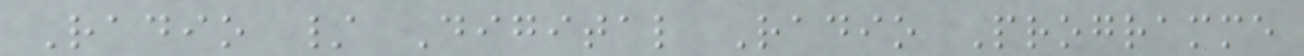Radio / Digital Radio Programme
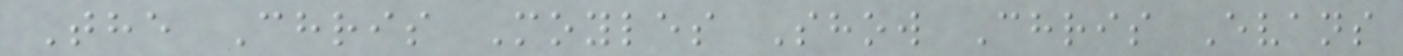The Chris Moyles Show Chris Evans
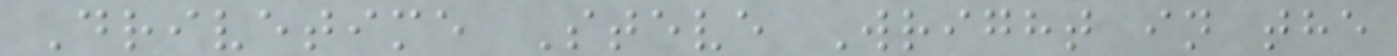Drivetime Steve Wright in the
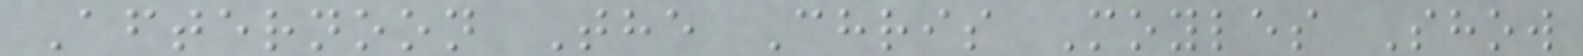Afternoon The Chris Moyles Show
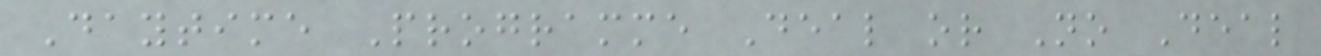Daytime Programme Deal or No Deal
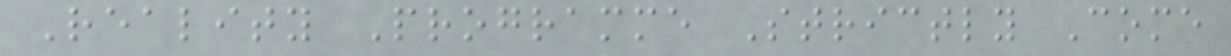Reality Programme Strictly Come
